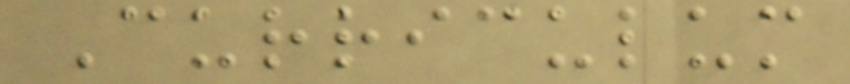Curriculum
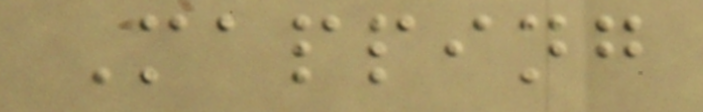Mapping
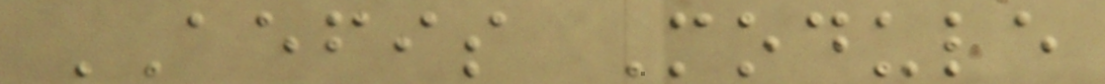AEFIS Module
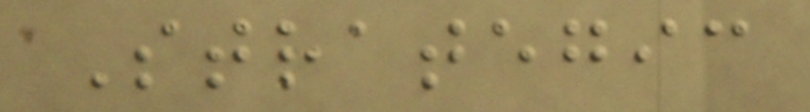Strategic
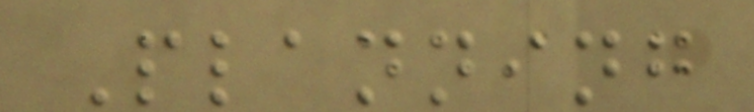Planning
